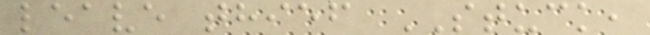leave thief STUCK,
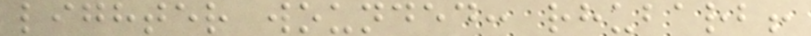lighter wounded: rhubarb!
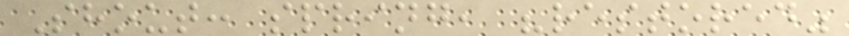Shout: spring, "restored"
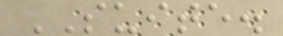SUITE.
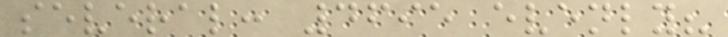several: 4695 evenly?
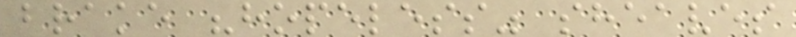brake "hopeless" sheaves
